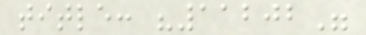title: "11202"
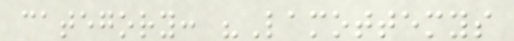category: "Lamottemys
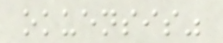okuensis"
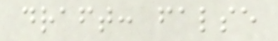draft: false
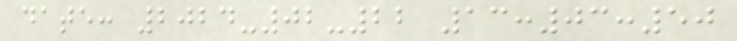date: 2024-02-22 13:03:50
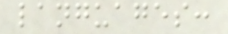languages:
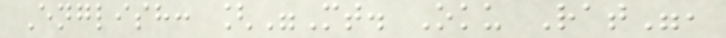English: ["Mt. Oku Rat",
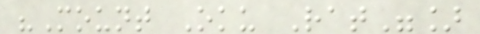"Mount Oku Rat"]
